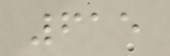615
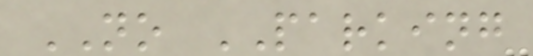NO PARKING
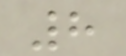8
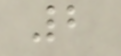2
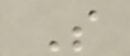S
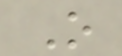O
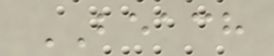BEACH
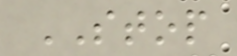STOP
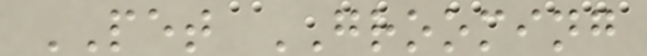PET GROOMING
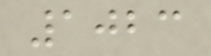1023
